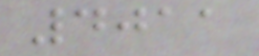4011
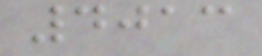4013
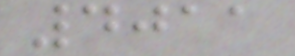4011
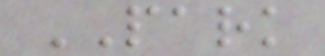PARK
